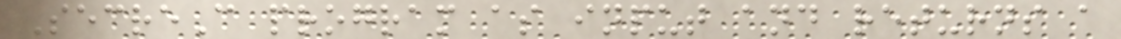SecreC program as input and returns a
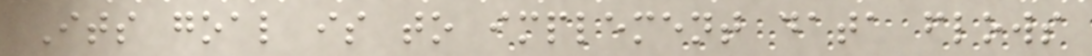Its goal is to implement data flows
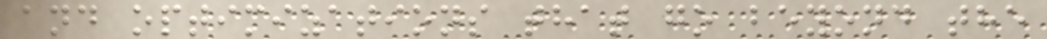and optimizations that go beyond the
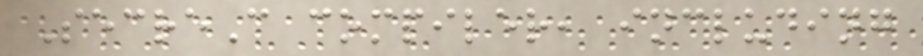SecreC compiler, including
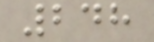248
